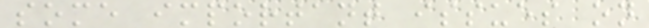some important issues on
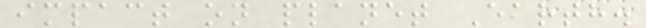impact on planet Earth.
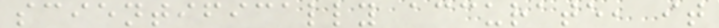scientifically accurate, it
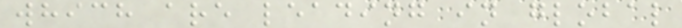which are leading in global
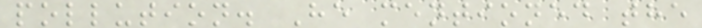pollution. He mentioned the
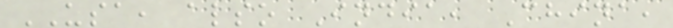USA, also India, China,
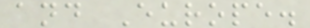and Europe.
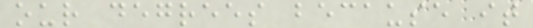our degrees because it
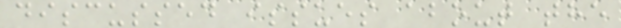discussed issues about the
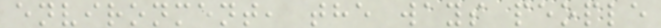environment, the ways people
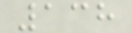138
